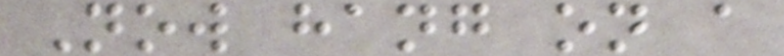Now hang on a
